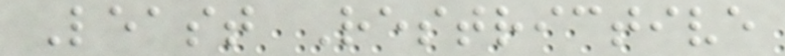Least Restrictive
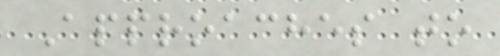Approaches to
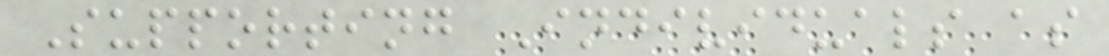Supporting Individuals as
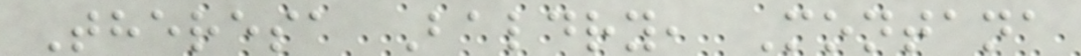Theresa Baldry, Montana
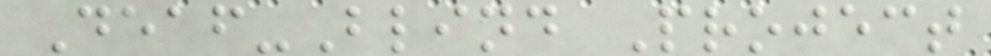Deaf-Blind Project
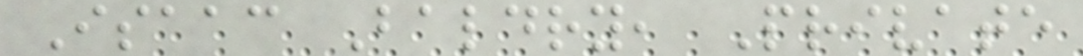Isaac Baldry, Private
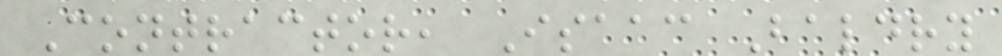Contractor, Isaac Baldry
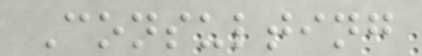Consulting
